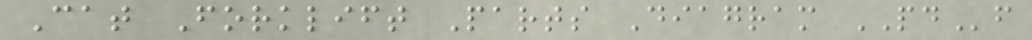Cat Forklift Parts Diagram PDf
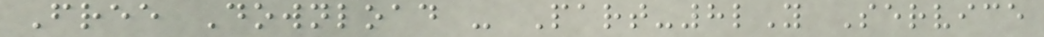Free Download - Part-8lY Service
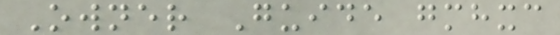Owner Guide gmhxc
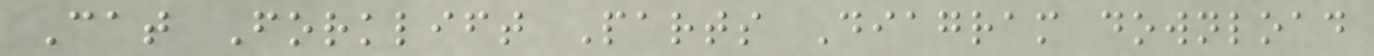Cat Forklift Parts Diagram download
